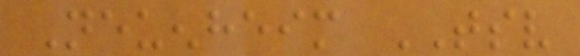Neuenheim TSV
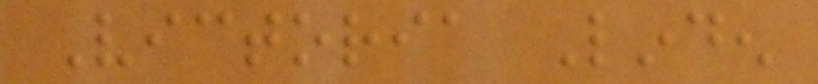Victoria Linden
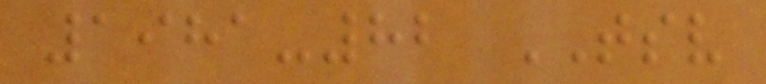1981-82 TSV
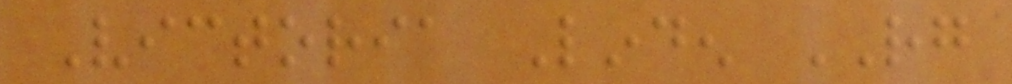Victoria Linden RG
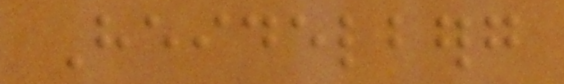Heidelberg
